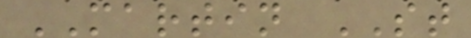MARTIN ST
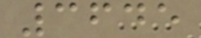3645
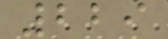229
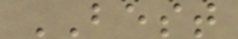BEST
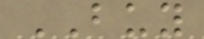BUY
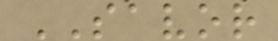SAVOR
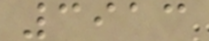3913
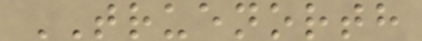TRUENORTH
